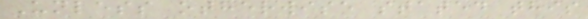Unless otherwise stated this
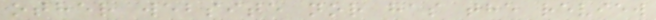other website nor has the review
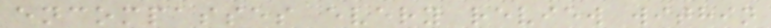encompasses every review within
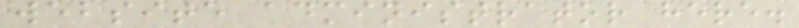website administrator here.
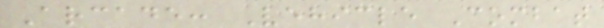Arcade: Vehicle Combat
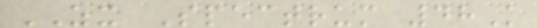ZX Spectrum 48K
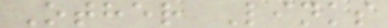Other Links
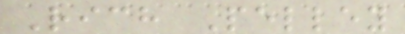Rich Pelley
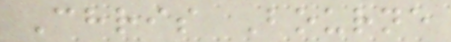Chris Bourne
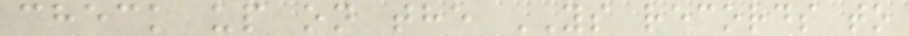check up on the YS records to
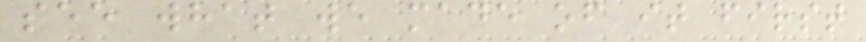see what we made of it first
